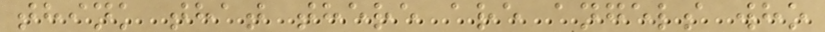think that there are angels who
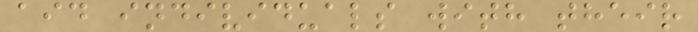aid individuals with their
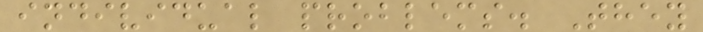individual problems. They
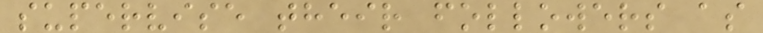supervise their followers as
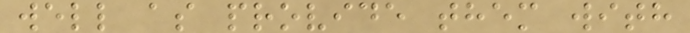well as provide them with
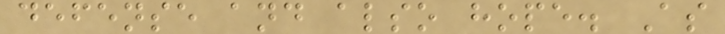defense and also hope. As
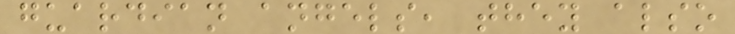guardian angels, they also
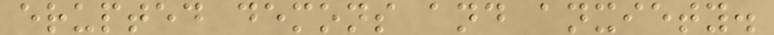erupted demons and anxiety.
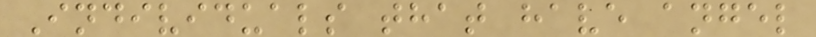Individuals that have angel
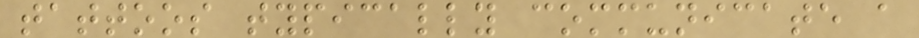tattoos typically communicate a
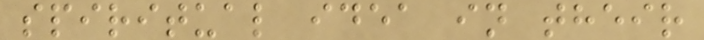spiritual idea in their
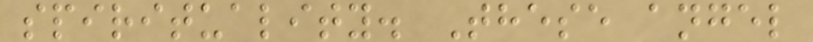spirituality. These angel
